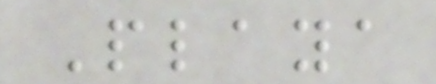Playa
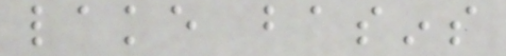lake basins
